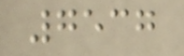7537
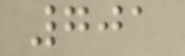701
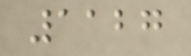1127
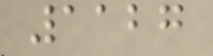1127
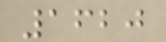1620
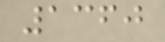1360
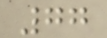77
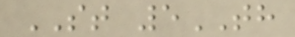ST 5TH
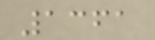1361
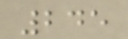245
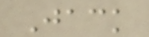Jack
